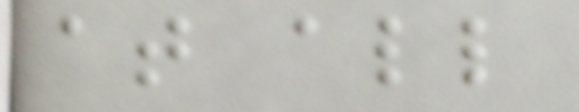at all
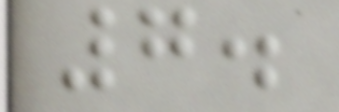7.
